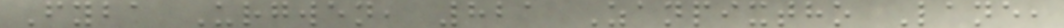Fyba Urgwen, 821 Zanpixtho Lane,
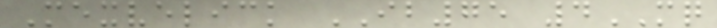Mexvelick IB75 4MQ
